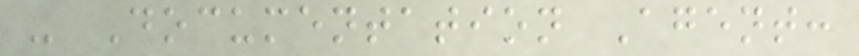- Documentation Agent:
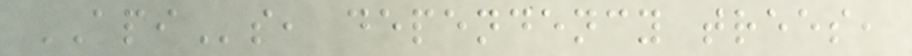APIs, dependency trees,
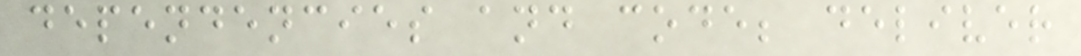dependencies and code; deliver
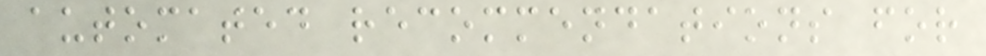automated recommendations for
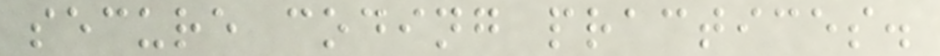secure coding practices.
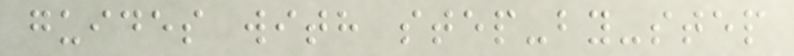guides with step-by-step
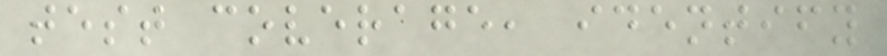test coverage, identify
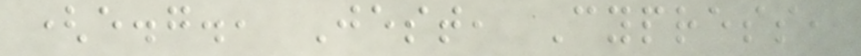(e.g., Jest, Cypress,
